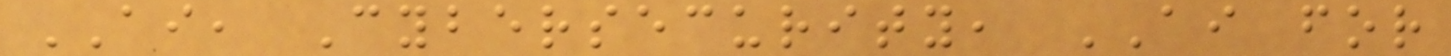AI, Cybersecurity, AI for
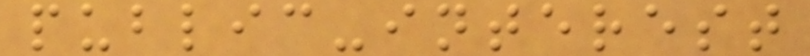public-interest
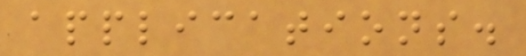applications.
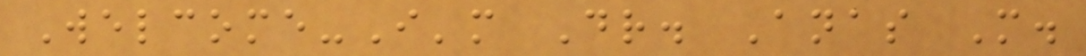Welcome-I'm Dr. Anas M.
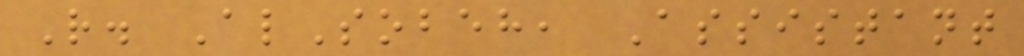R. AlSobeh, Assistant
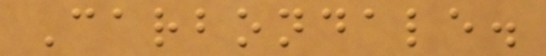Carbondale.
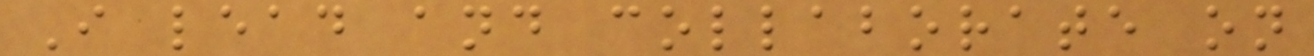I lead and collaborate on
